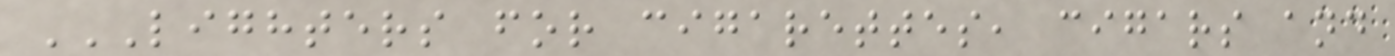LIGHTERS FOR CIGARETTES, CIGARS AND
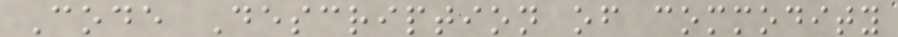Code Description of commodity
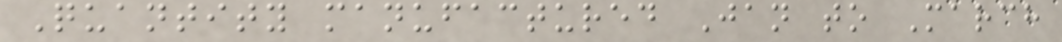Quantity manufactured Jan to March
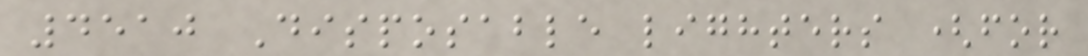4510 Disposable lighters (for
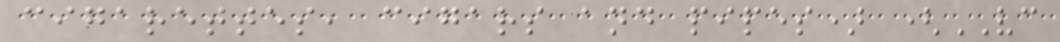cigarettes, cigars and pipes) (VC
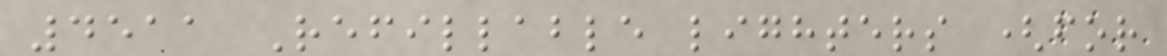4511 Refillable lighters (for
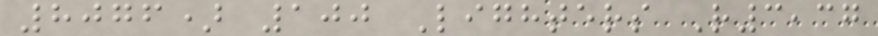8076) 100 Lighters R3,37
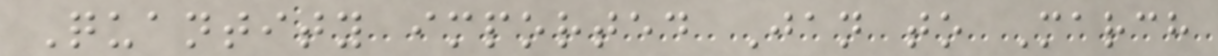Quantity imported Jan to March
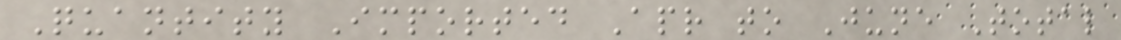Quantity Imported Apr to June Total
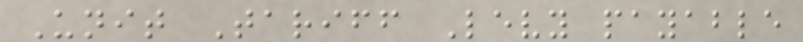Unit Tariff Levy payable
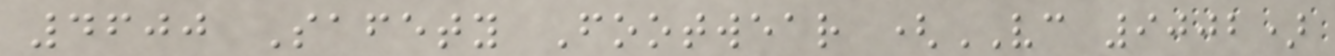4600 Safety Footwear (VC 9002)
